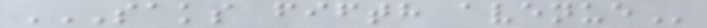SAKS FIFTH AVENUE
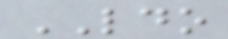LDO
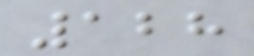128
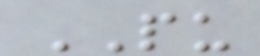PU
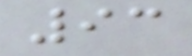93
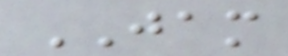JAM
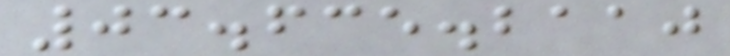03.635.2110
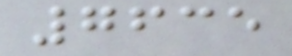7635
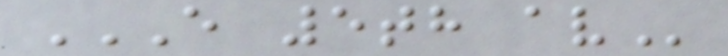E 5TH AV
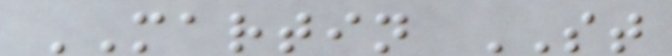MARTIN ST
